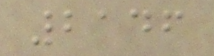2146
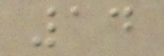14
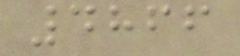4866
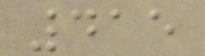415
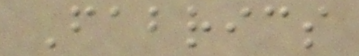Fabrics
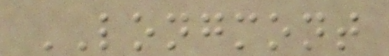LONGMONT
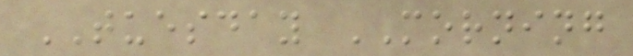TUESDAY MORNING
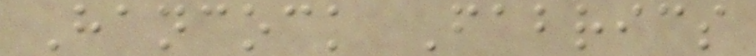Hancock Fabrics
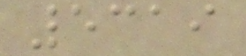5319
